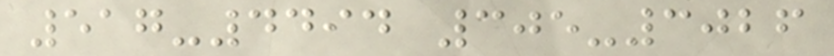517-4494 305-3026
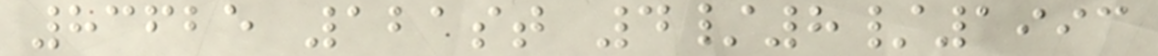83625 121st 4/8/1993
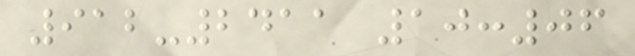912-2411 10:06
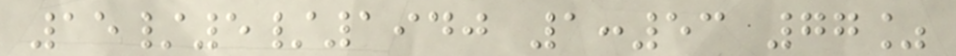15/5/1940 1:53 77%
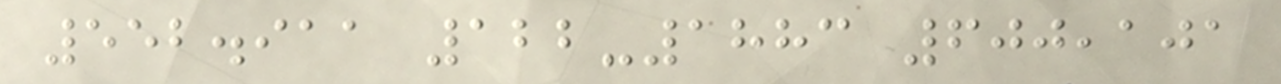552.911 122-1883 600,101
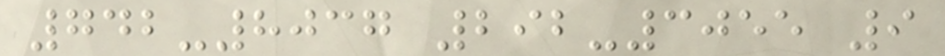742-8037 292-3055 9
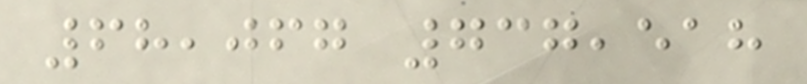68,067 737,518
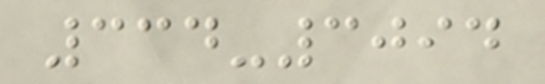334-3094
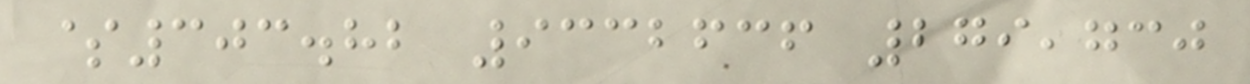$303.82 9332636 279,730
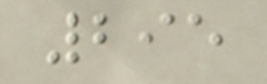295
